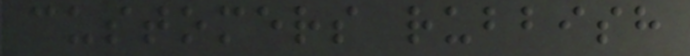customers rubbish
